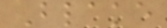Blake
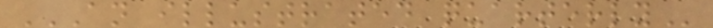AN ILLUSTRATED QUARTERLY
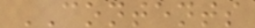CONTENTS
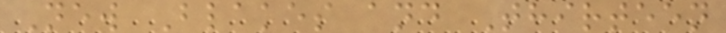New Blakes and Thirteen
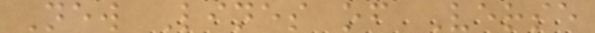New Lines of Verse
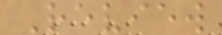Review
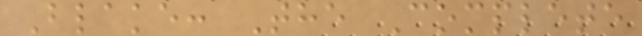Blake: The Complete
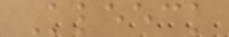Kleeck
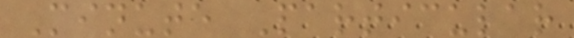Minute Particular
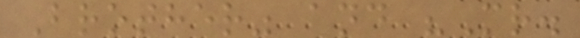Brother" and "Mr.
